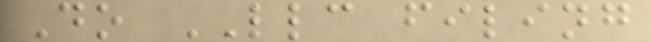Do LLC filing
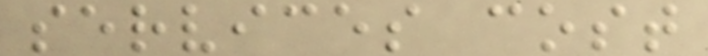services cost
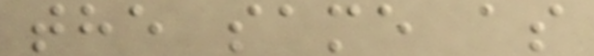the same as
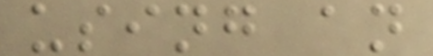using an
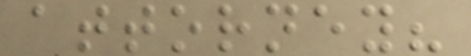attorney?
